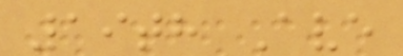19th Ave
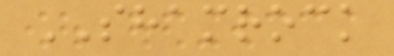SHAMROCK
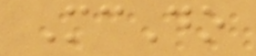McDo
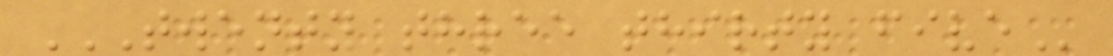TWENTY THREE THIRTY FIVE
